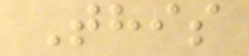This
